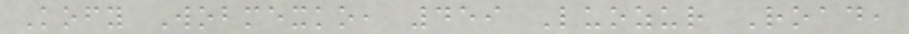Kofy Wobmexko, 459 Luozur Road,
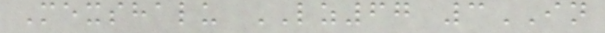Mexshalu LZ67 3IN
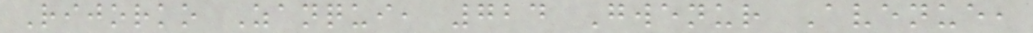Rijorko Zanqui, 724 Gwenur Avenue,
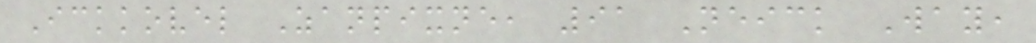Ickkovel Zanpixne, 91 Neick Way,
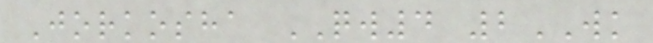Jorkosha QW4 2WK
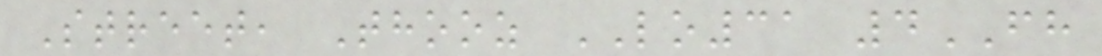Street, Thooz LO31 4FH
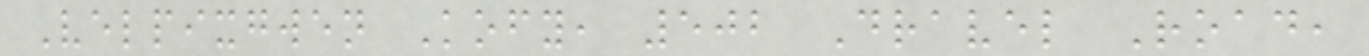Velpixgwen Kofy, 502 Dravel Road,
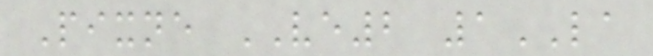Pixne VE2 1LA
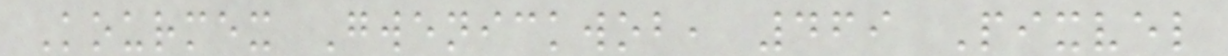Kourmex Gwenickwob, 469 Pixvel
